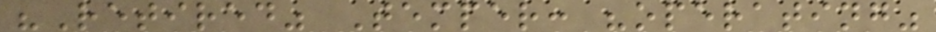"Retired" Temper: "operating"
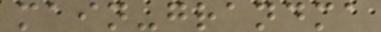main-grandma
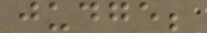judge;
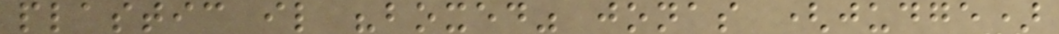plastic il "boxed" jonas (judge)
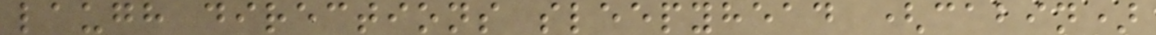laugh directions sleepyhead (cabin)
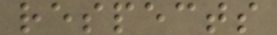respects
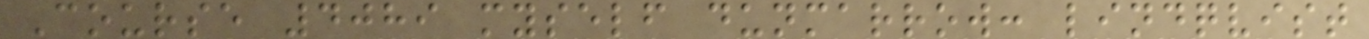Course 4089 myself dunmarrow: lindqvist
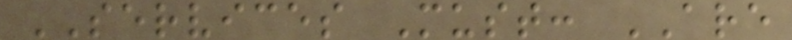SERVICES Must: ARE
